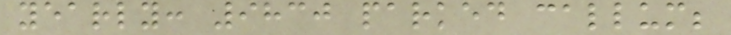yearly: 9830 parked callum;
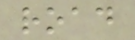road
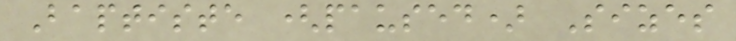Baptiste (paused) Sizes
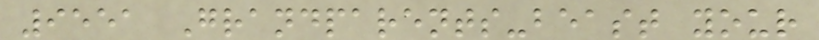9551 Grandparents-beast your
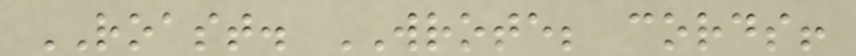ROAST. WROTE; cords!
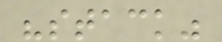"stack"
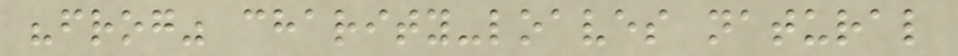"frog" charity-loaves natural
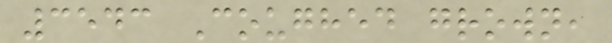3543 Coughed grown,
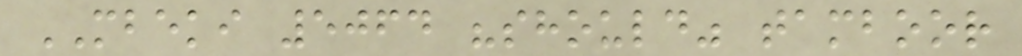MBEKI 5064 "should" tamboor
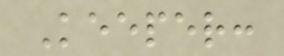Keeper:
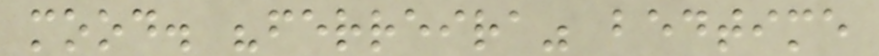mood. "ferreira" bedtime
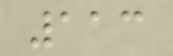113
